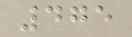475
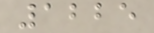1225
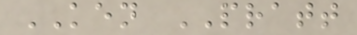KEN PRATT
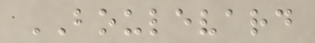BOULEVARD
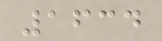1634
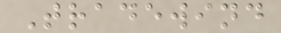Tradewind
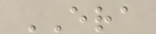ERA
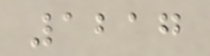1217
